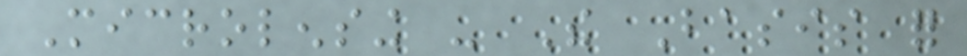Microlensing - The Basis for
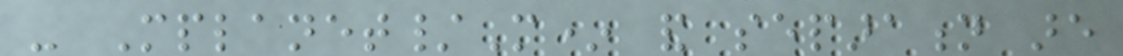- Mplanet/M* and separation are
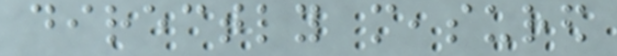directly measured
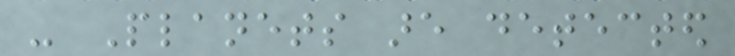- Planets are detected
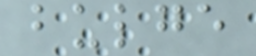bulge
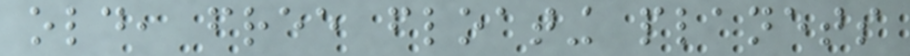old, free floating planets
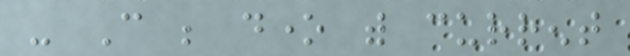- Can be done with current
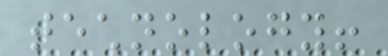technology!
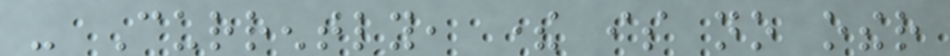- Currently, there is no other
